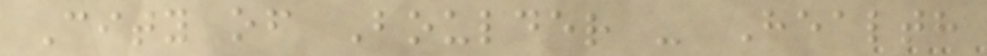City of Boulder - Health
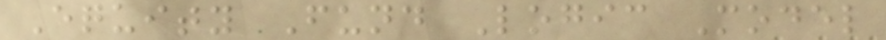Equity Fund Logic Model
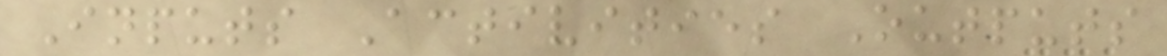Inputs Activities Outputs
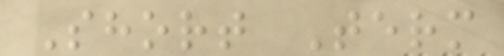Short Term
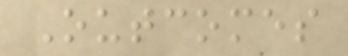Outcomes
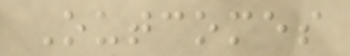Outcomes
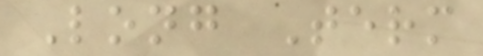Long Term
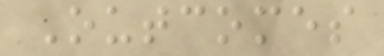Outcomes
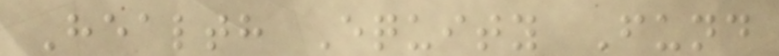Health Equity Fund
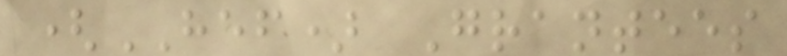(HEF) Grantees
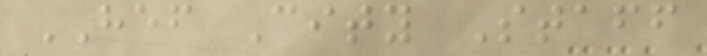HEF City Staff
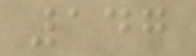147
